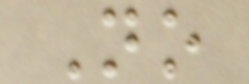No
